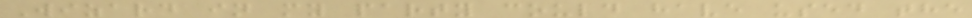Wizard in my party could have used the
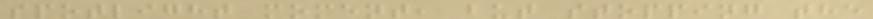spotlight moment, but stopping the
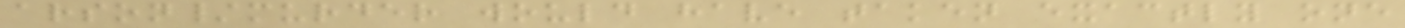arson/murder would have taken exactly one
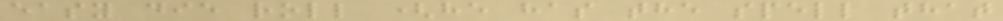easy die roll (he has the spell that
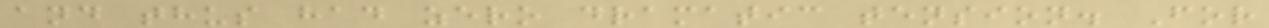and thus had zero dramatic tension. For
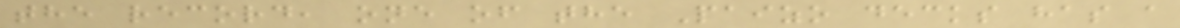the record, one of the Paizo decks has a
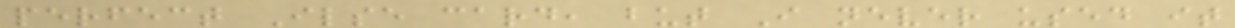perfect Ilse card, but I never used it
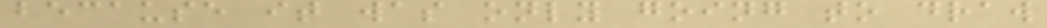because it was only going to draw
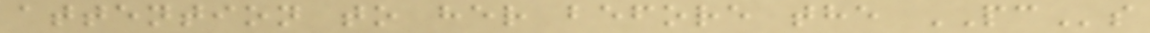attention to her before the PCs
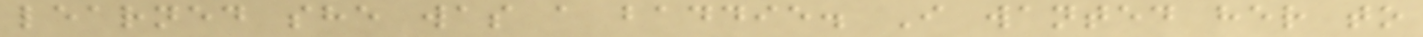learned she was a baddie. I wanted her to
